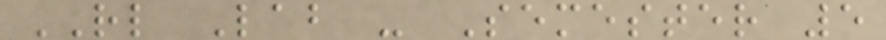RL Lab - Semester 5
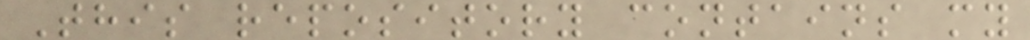This repository contains my
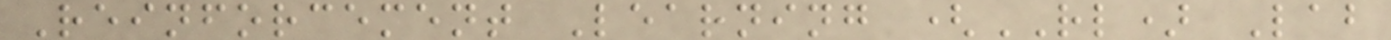Reinforcement Learning (RL) Lab
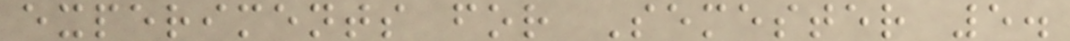experiments for Semester 5.
